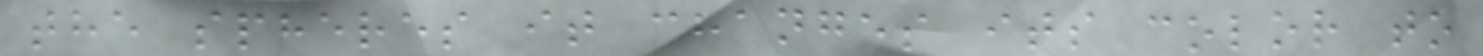the spheres it changes its color to
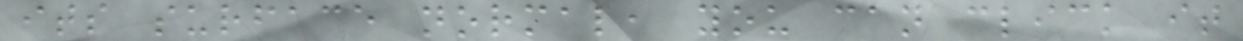its surface normal, you can click it
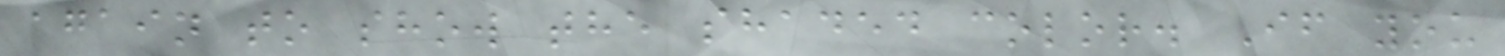again to show the shaded color. If you
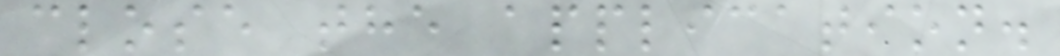close the application.
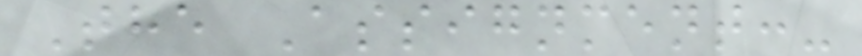The Assignment:-
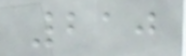210
